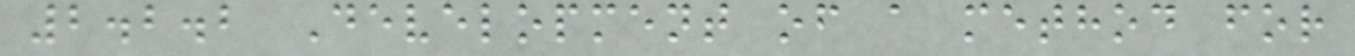2.2.2 Development of a method for
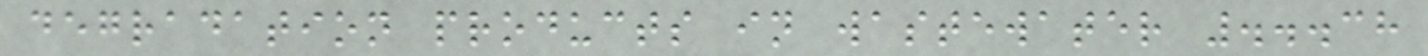degradation products in wastewater ...38
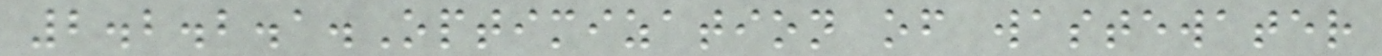2.2.2.1.Optimization of wastewater
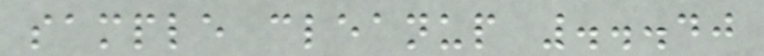sample cleanup ...40
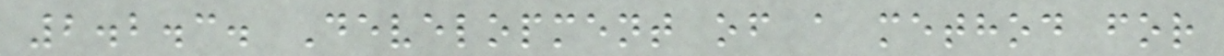2.2.3. Development of a method for
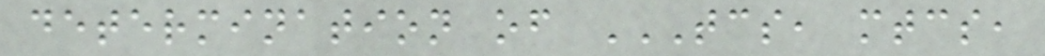determination of TCS, MTCS,
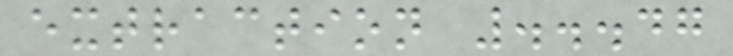extraction ...47
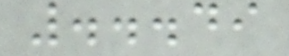...49
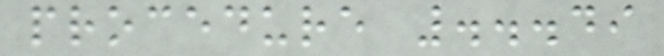procedure ...49
